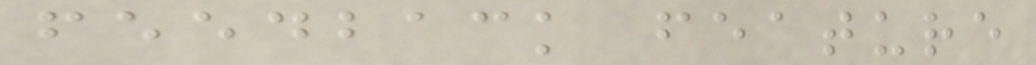feedback feature
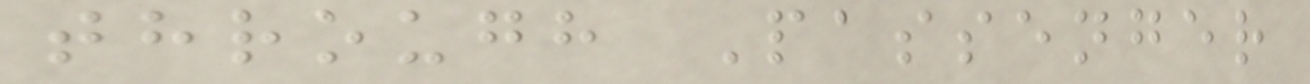through Passenger
